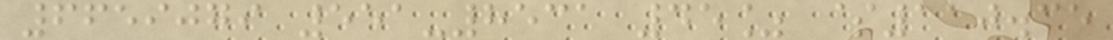6659079 551-8531 45% $110.35
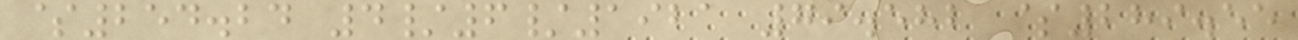$254.24 4/6/1921 79.582 $289.55
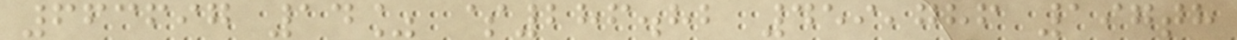663697 14% $286.82 459,786 197th
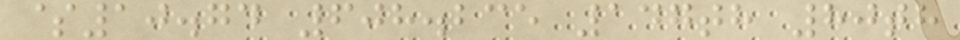$10.74 608.235 147th 80th
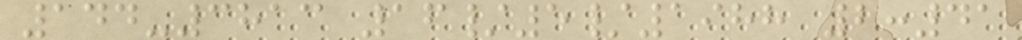144-3813 16/5/1988 2:41
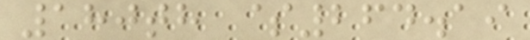180th $264.19
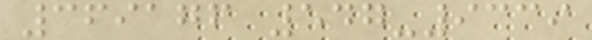369176 547-9339
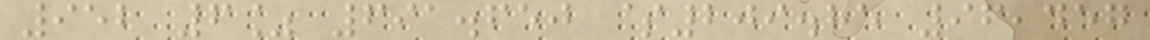952 6% 691.650 $209.85 96,457
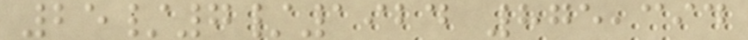25/7/1924 875,394
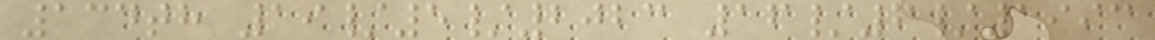134th 19/5/2023 16/6/1993
